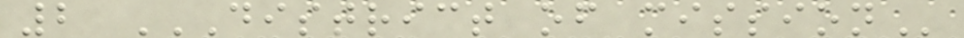2 DISTRICT OF MISSION
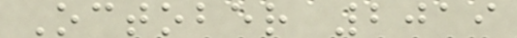October 2019
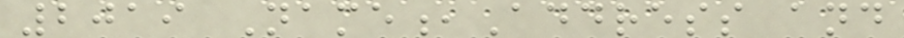2019 Name,Address and
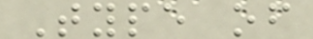Type of
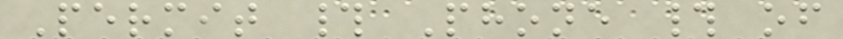Permit # Phone # of
